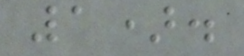1).
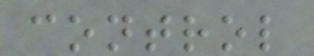control
